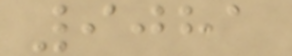9081
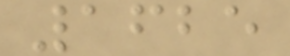1625
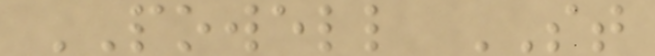POWELL ST
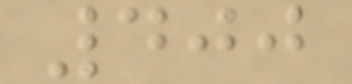400
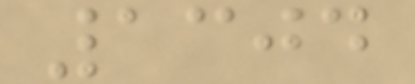1304
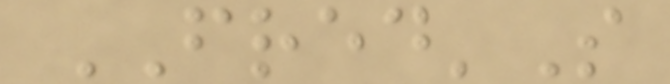FRED'S
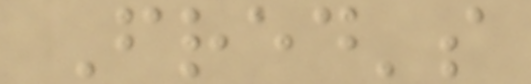Fred's
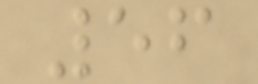56
